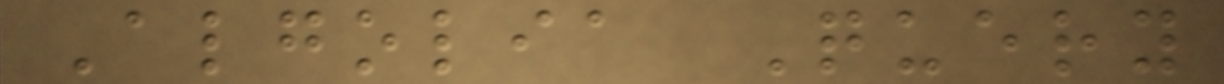Algolia Query
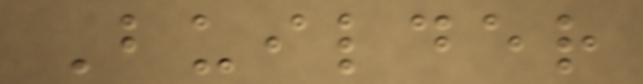Builder
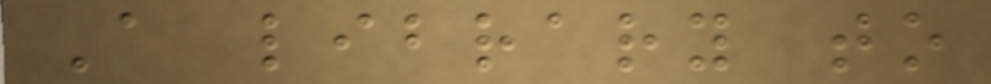A library to
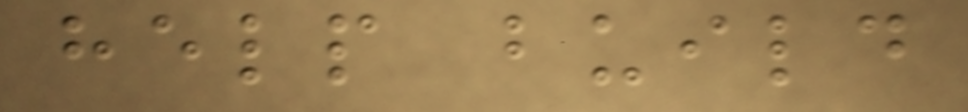help build
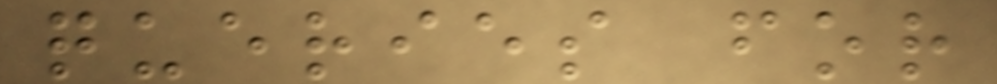queries for
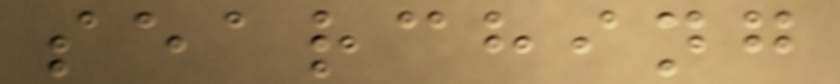searching
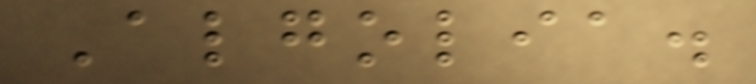Algolia.
